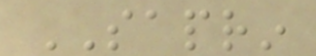SAPRIN
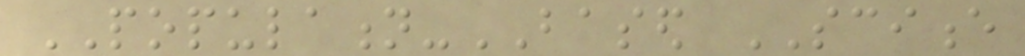POPULATION-BASED SCIENCE
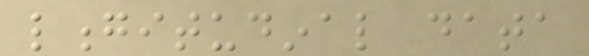longitudinal data
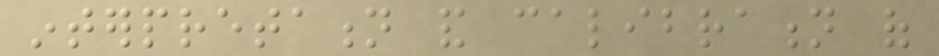interpretation and calibration of
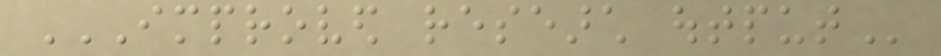IMPROVED RESEARCH OUTPUT
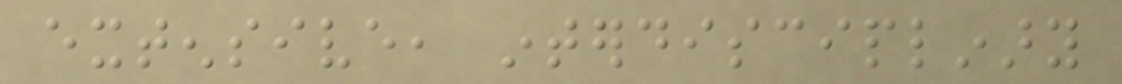extensive, interdisciplinary
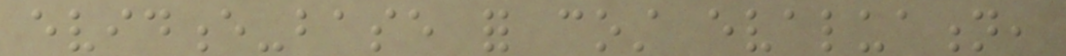evidence-base for cost evaluation,
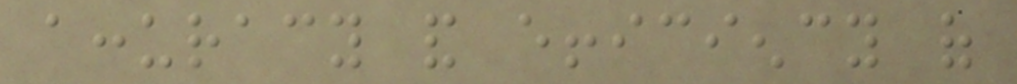accuracy and efficiency of
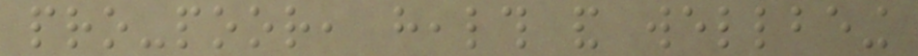pro-poor, health and wellbeing
